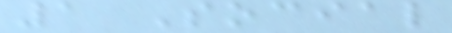1 Social
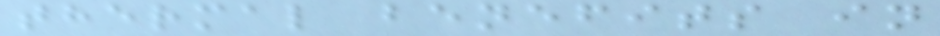thermal benefits in
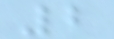2
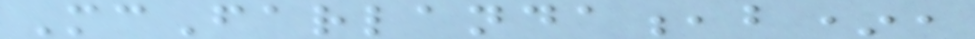McFarlanda,b*,
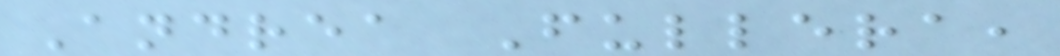Andrea Fullera,
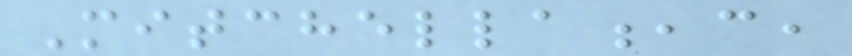Mitchella,c,
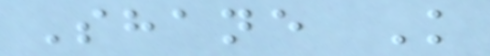Shane K
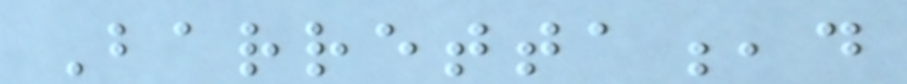Barretta,d
